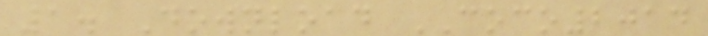1. Download COCO2014
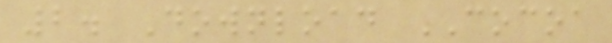2. Download COCOA
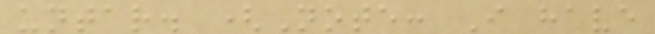untar. (Note: I have
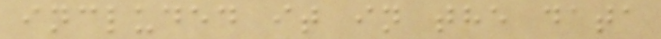included it in the data
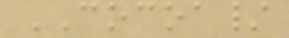COCOA/
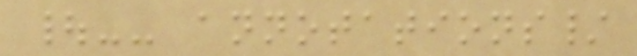|-- annotations/
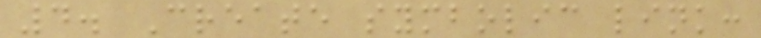4. Create symbolic link:
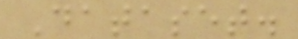Dataset.
